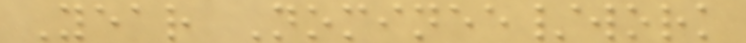Year Nominee/work
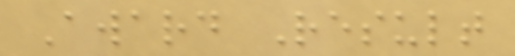Award Result
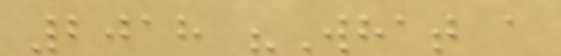2018 "What a
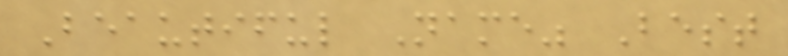Beautiful Name" Best
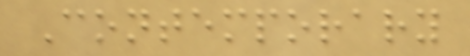Contemporary
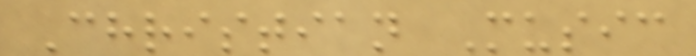Christian Music
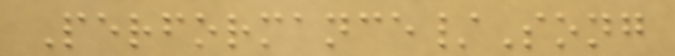Performance/Song
